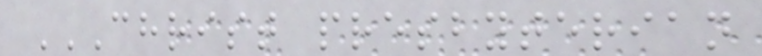CHRIST PRESBYTERIAN
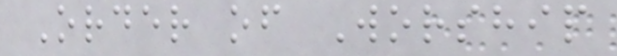Order of Worship
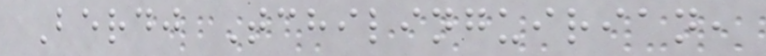Berdj Tchilinguirian,
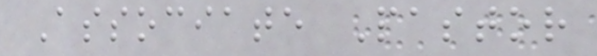Associate Pastor
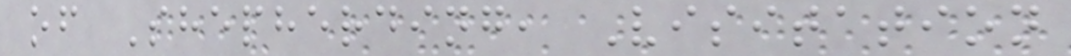of Shepherding, Visitation
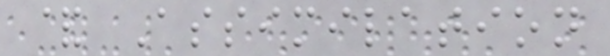& Assimilation
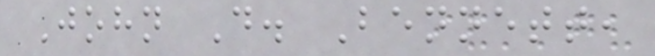John D. Bennett,
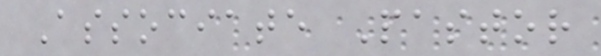Associate Pastor
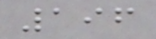196
